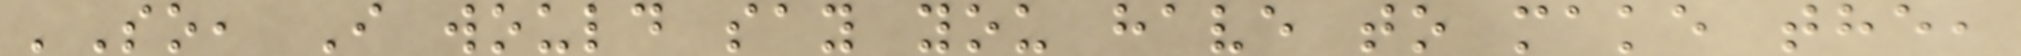'So, I would say you have to make the,
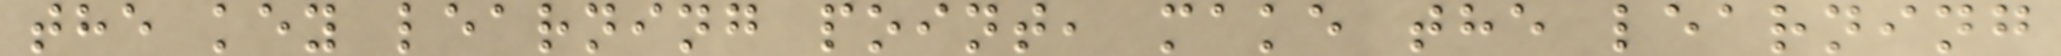the key learning point, make the learning
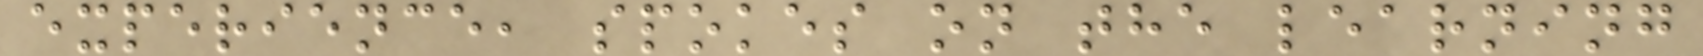experience, spokes on the learning
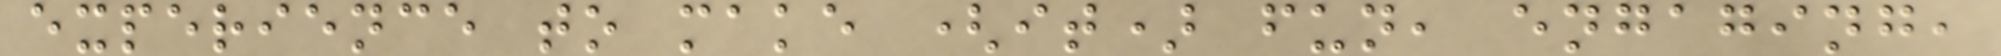experience to make (it) fun, engaging,
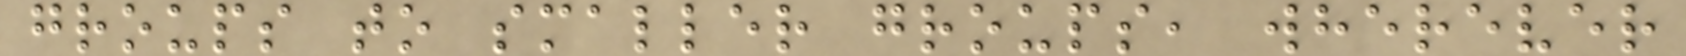groups to smaller groups, wherever
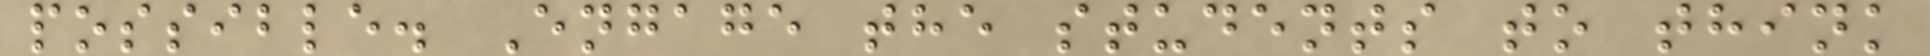possible. Engage the students to think
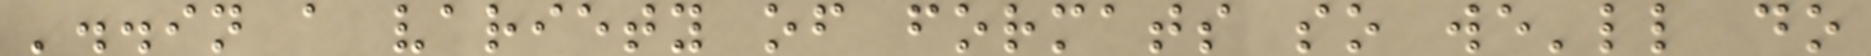'..in a variety of formats so we'll do
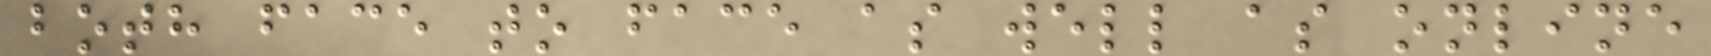both face to face as well as online
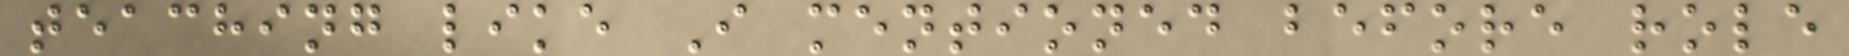teaching like I mentioned before role
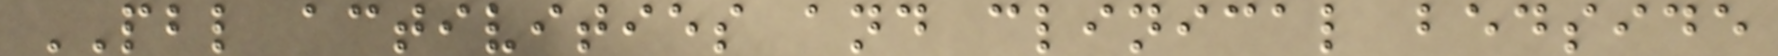PBL activities and clinical bedside
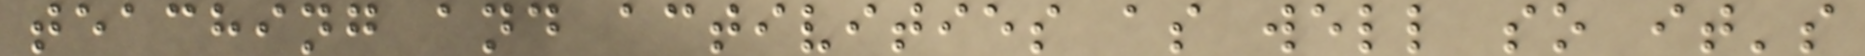teaching and activities as well so it's
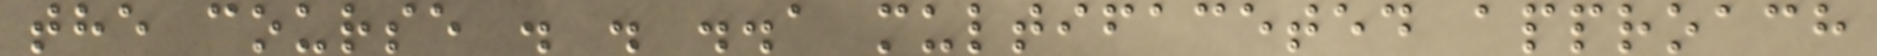the course . . ..a multifaceted approach
